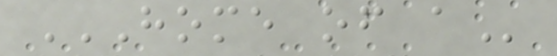HOME OF A
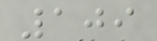109
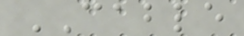CABLE
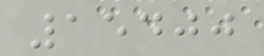15400
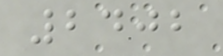2402
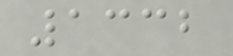1332
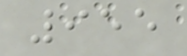955
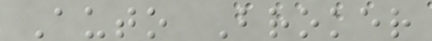Auto Broker
